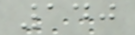140
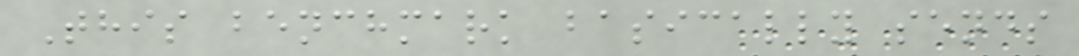This benchmark basically sends
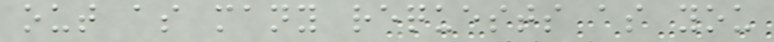out as many requests as you
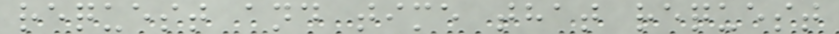request and time that request
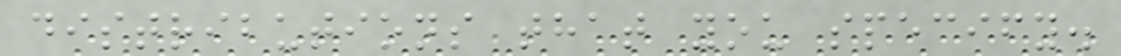distributions that you specify.
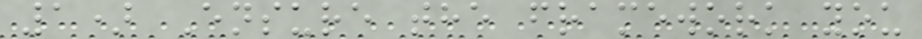1) Ensure the framework you
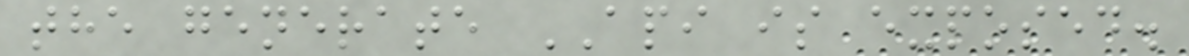the generate API is exposed.
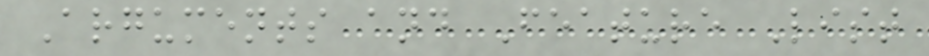Arguments and Feature List
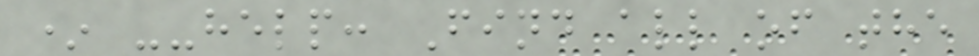* --help: Find all of the
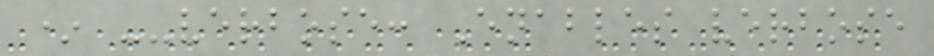* --verbose: Enables verbose
